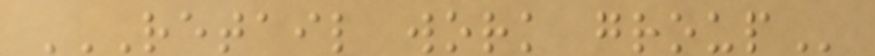RETAIL WORK GROUP
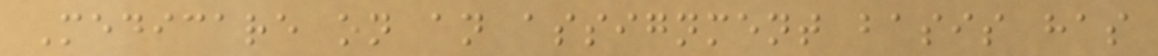Medicare on an assignment basis has
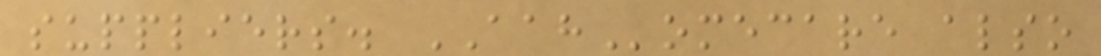suppliers. AAHomecare also
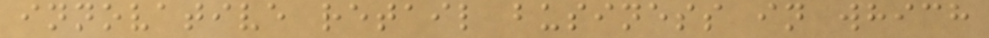innovative retail business in which
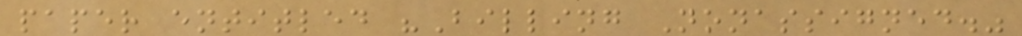paper entitled "Billing Nonassigned."
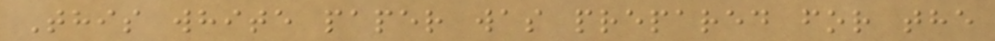This white paper was prepared for the
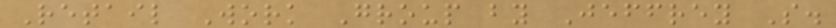Retail Work Group by Jeffrey S.
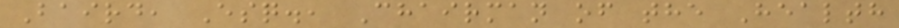Baird, Esq., Chairman of the Health
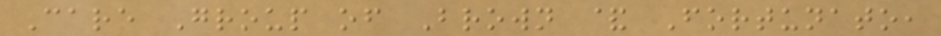Care Group of Brown & Fortunato,
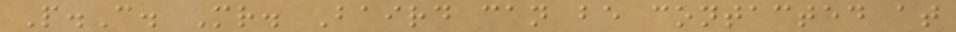P.C. Mr. Baird can be contacted at
